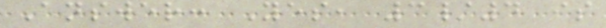Answer: Yes, 3/4 is
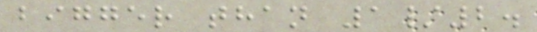bigger than 1/2.
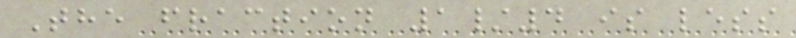The fraction 1/4 is less
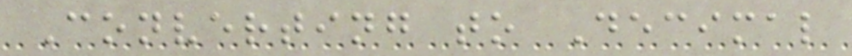Converting to Decimal
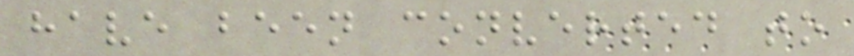have been converted to
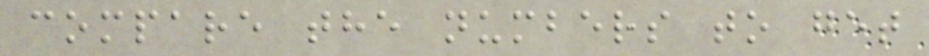compare the numbers to get
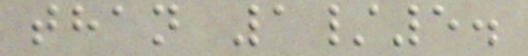than 1/5.
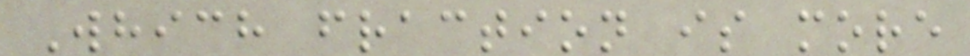Which fraction is more
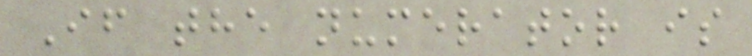If the numerator is
